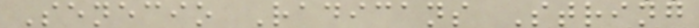Senecio Radicans String
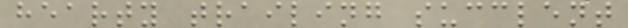hearty trailing succlent
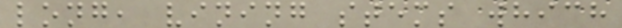long, vining stems which
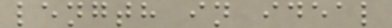length in ideal
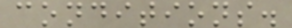conditions.
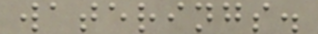waterings.
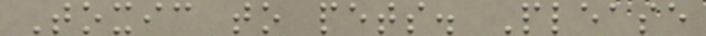Toxic to pets. Please
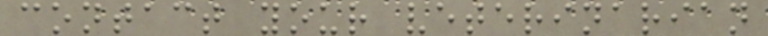contact your veterinarian
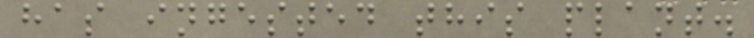has ingested this plant.
